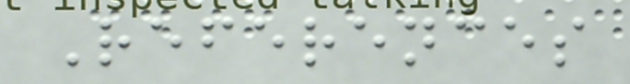References
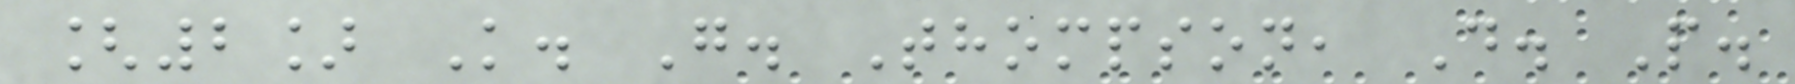[2] K. G. Thompson, D. P.
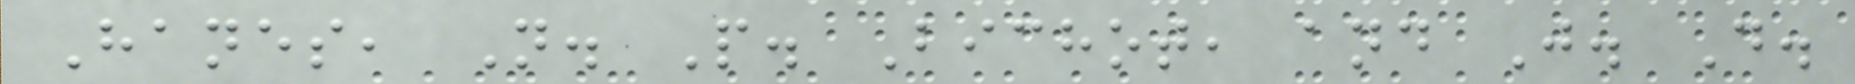Hanes, N. P. Bichot, and J. D.
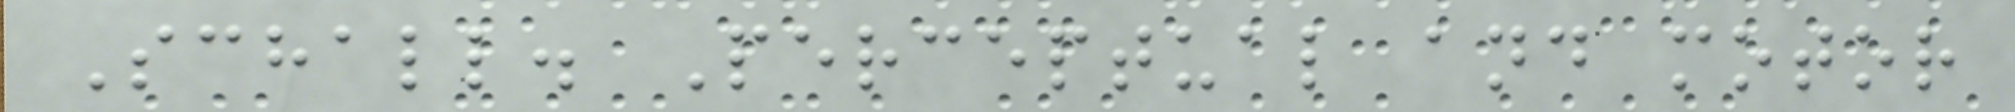Schall. Perceptual and motor
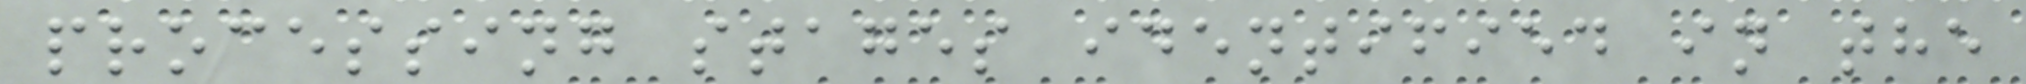processing stages identified in the
